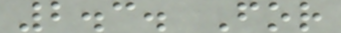2.3. For
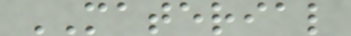MATERIAL
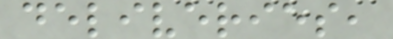deliveries,
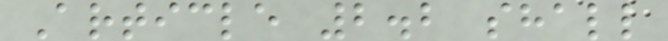Article 2.2 shall
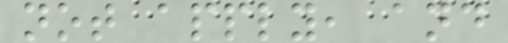not apply, and
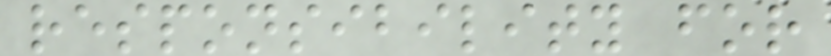responsibility for
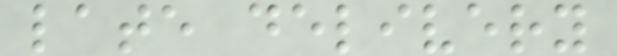late delivery
